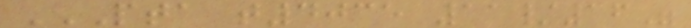PTA T4035 11/16"
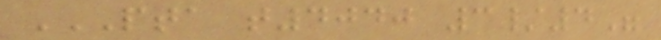PTA T4040 3/4"
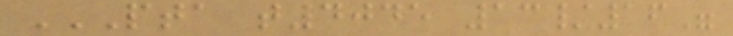PTA T4045 13/16"
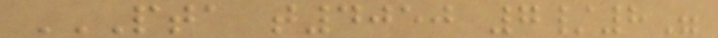PTA T4050 7/8"
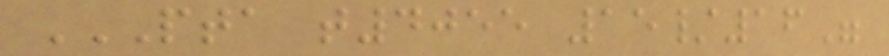PTA T4055 15/16"
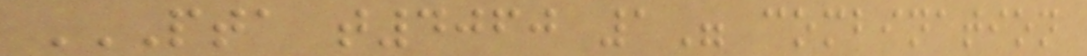PTA T4060 1" COMBINATION
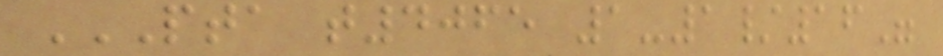PTA T4065 1-1/16"
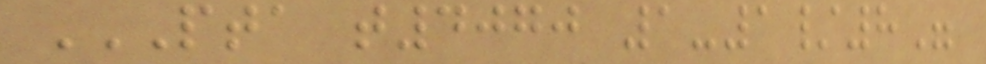PTA T4070 1-1/8"
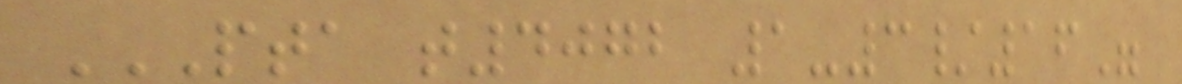PTA T4072 1-3/16"
